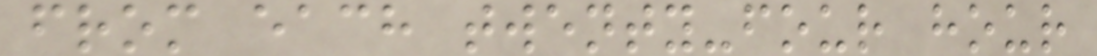from each twenty-four hour
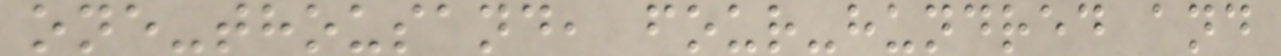one-thousand, four-hundred and
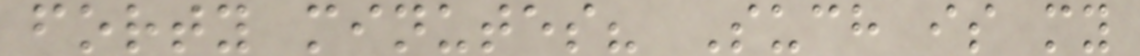forty minutes? Such is my
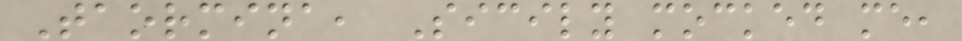Taormina, Sicily mocked me,
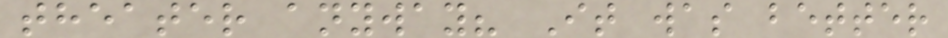theater anyway? It was better
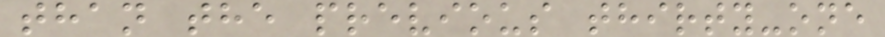than the previous thirty-one
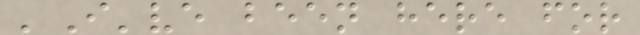'I've been here for
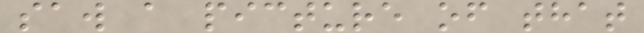saw a picture of that
